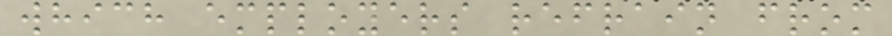which employers refrain from
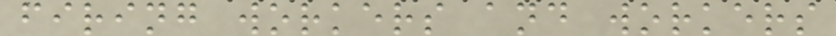firing workers and workers
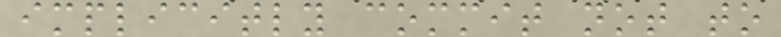implicitly commit not to
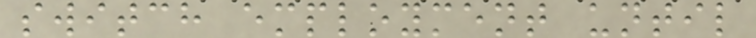switch employment until
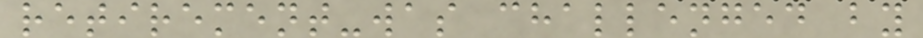retirement-was challenged by
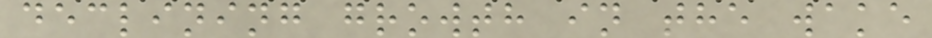declining growth in the wake
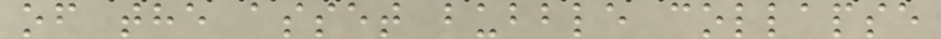of the asset bubble collapse
